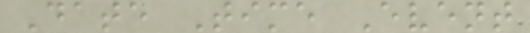Date Time Event
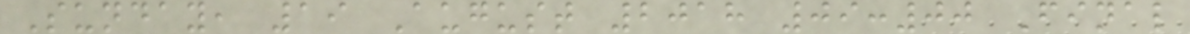Sunday, 19 August 2018 09:00 Final
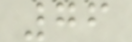76
